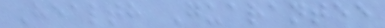Health Guarantee
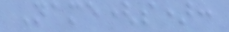Name(s):
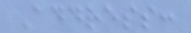Address:
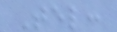Tel:
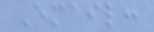Email:
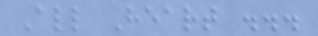All Heart ...
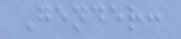Gender:
